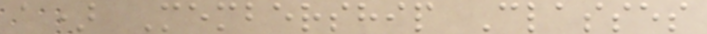a) Membership Classes
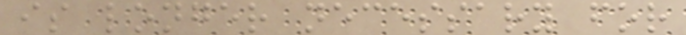is longer necessary for
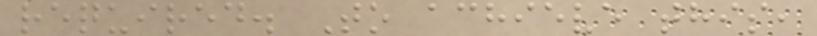required. To achieve this,
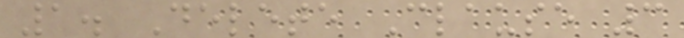1. Delete Clause 3
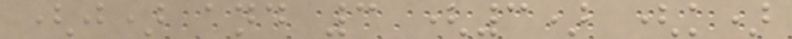(j) and 3 (3) (k)
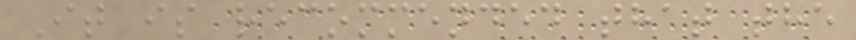It is recommended that the
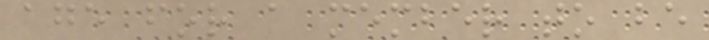age for a member to be
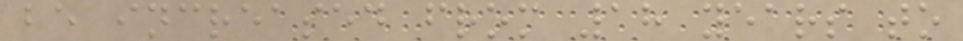be increased from 18 years to
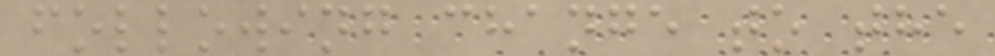following change to the
